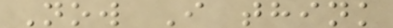Now I think
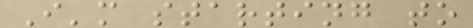I'm starting to
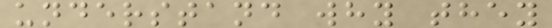understand why they
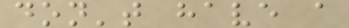don't have a
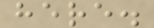here.
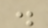.
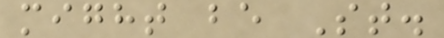might be St.
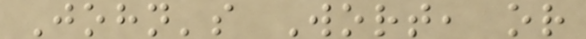John's Wort, or
